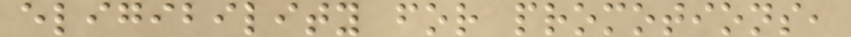eligibility for promotions,
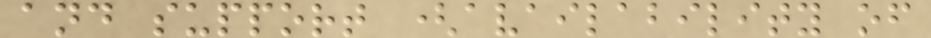and support (availability of
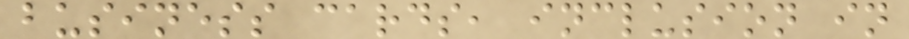business cards, inclusion in
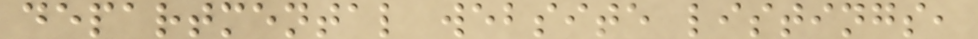departmental website listings,
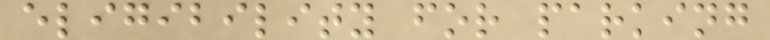eligibility for parking
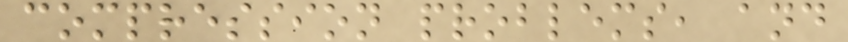compression problems, and
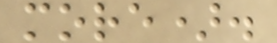more).
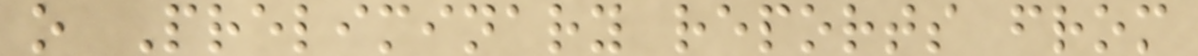o Preliminary reports from
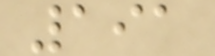191
